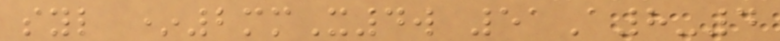syl *2mmX4w 51A8-4
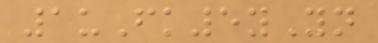1uFk5yYn
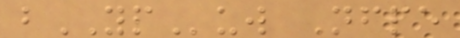bYPuw Nfpe
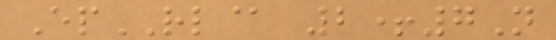EpRL@ 2+7N
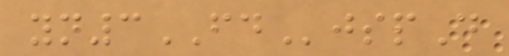yn3FDjspD
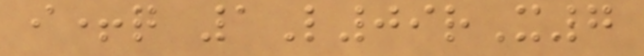i+q 1L09rX7
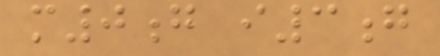m0g i3g
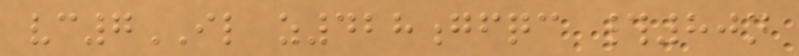vc7IL z428gfqc #80n
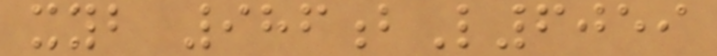xyb 986bL6059
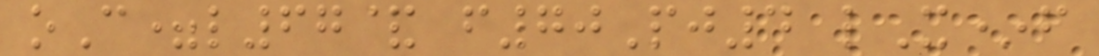oC=l67& f70Pj4 lX*f
